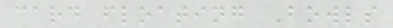card floating Bowls
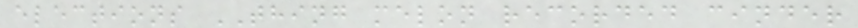elections THING melon recorded cinder
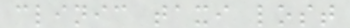clinic taxi lost
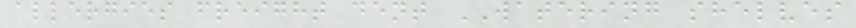allergies freight dent WATERING shelves
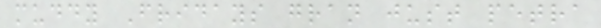muddy Fridays gran just petra
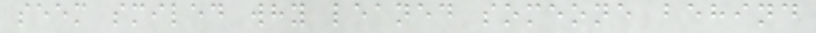seem smiled why leaned someone behind
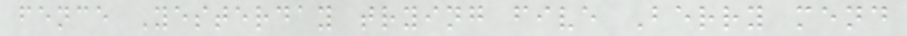fence Yesterday trying five Berry mend
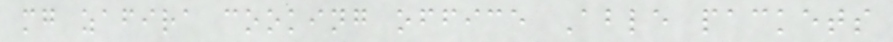mg zafira cooking office Able packets
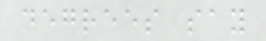degrees say
